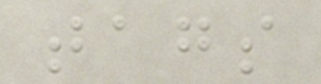tags
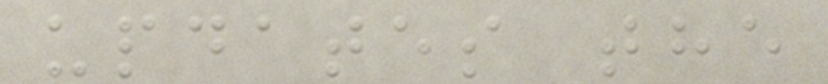updates the
